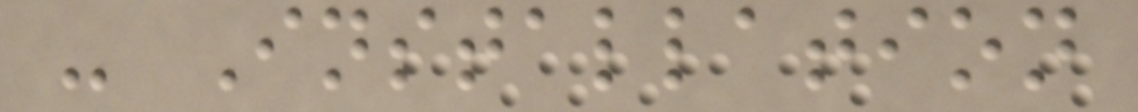- Installation
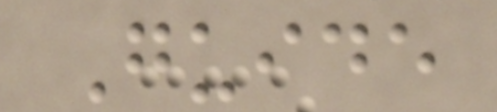Guide
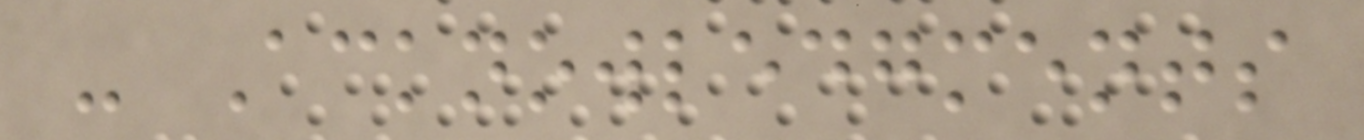- Acknowledgments
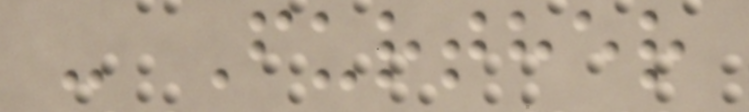- Further
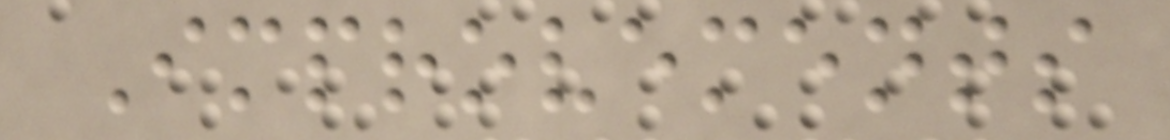Improvements
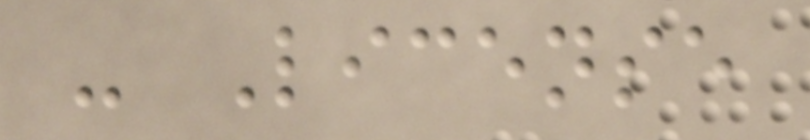- License
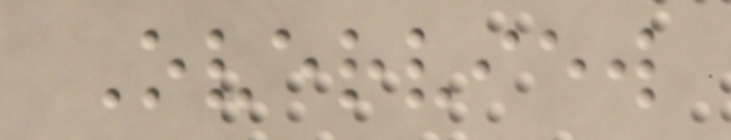Overview
